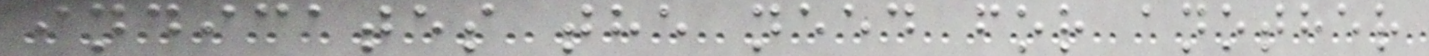indicates the need for another
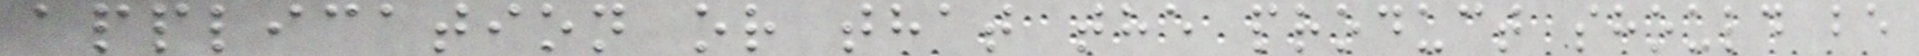application or that the product should be
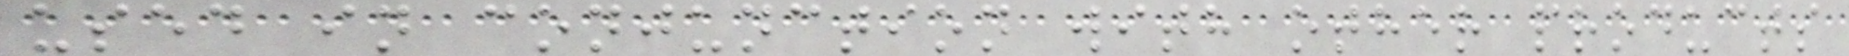used in conjunction with other products
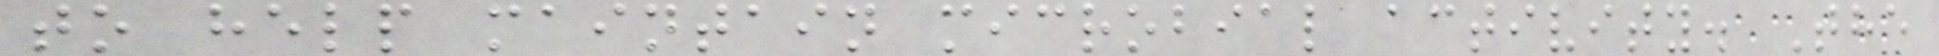to help maintain microbial activity. The
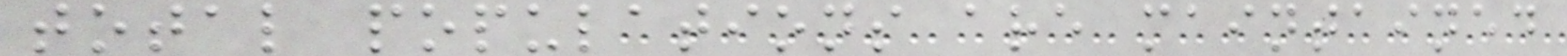total populations are maintained
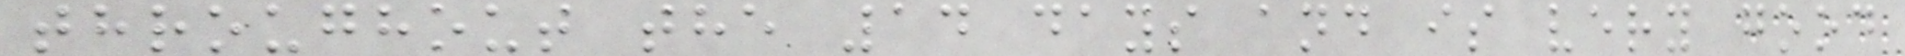throughout the 14 days and is very good
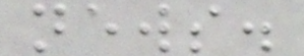news.
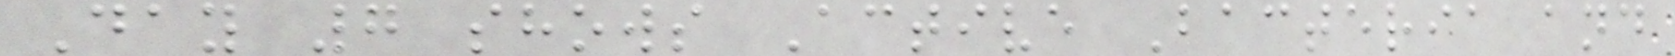Day 7 shows Active Bacteria and
